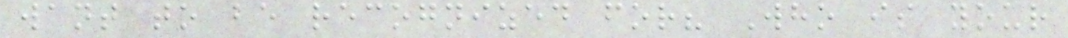want to be recognized for? Who is your
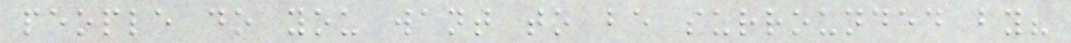people do you want to be surrounded by?
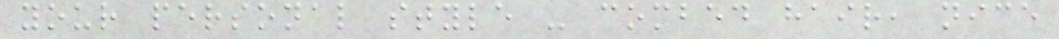your personal style - combed hair, nice
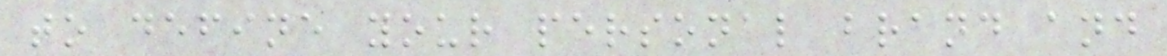to define your personal brand and
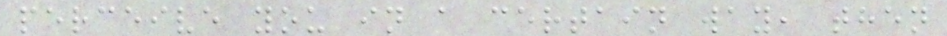perceive you in a certain way, then
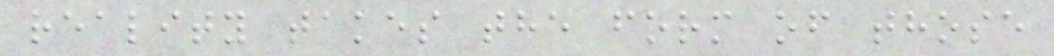reality takes the form of those
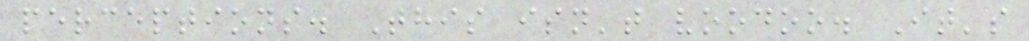perceptions. This isn't voodoo. It's
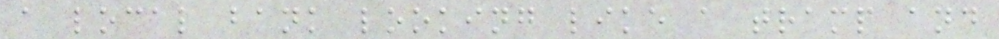a local bank looking like a tramp and
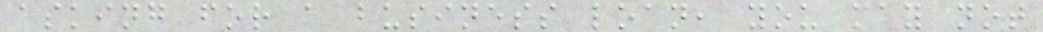asking for a business loan, you may not
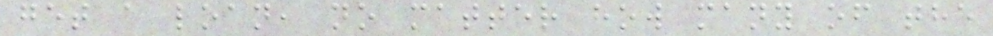get a loan, no matter how many of the
